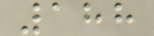188
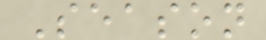Season
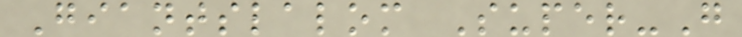Giantslalom Super-G
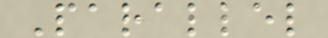Parallel
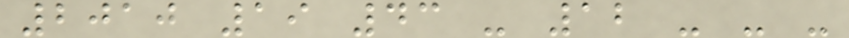2010 19 43 - 12 - - -
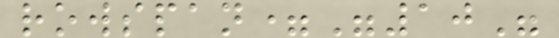rowspan="10"
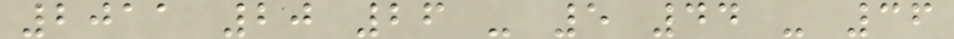2011 20 26 - 5 44 - 36
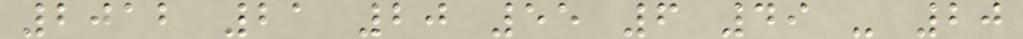2012 21 20 55 6 49 - 20
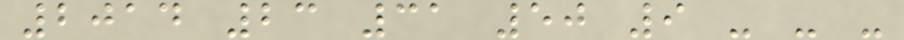2014 23 31 50 9 - - -
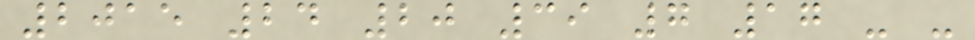2015 24 20 39 7 17 - -
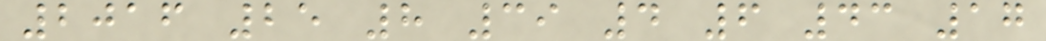2016 25 8 39 4 6 43 17
